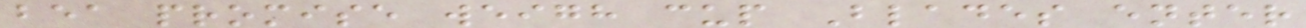bea promise weigh cup Blades enter
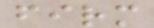firm
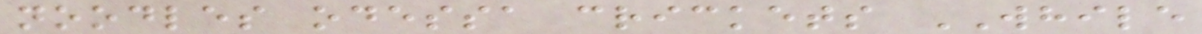noodles odessa crickets WHILE
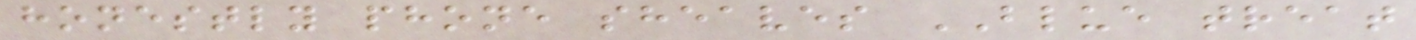honestly phone sheaves BLUE treat
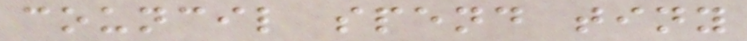council spend tiny
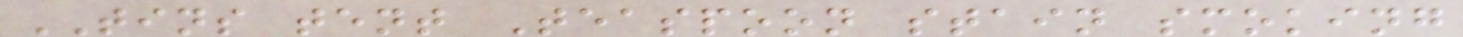TINS tent Teaspoon stain smoking
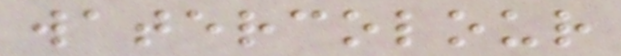watercolour
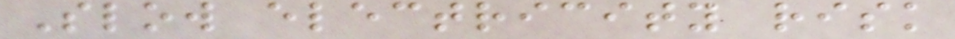Slow electricity risk
